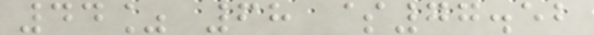44% 68 $77.52
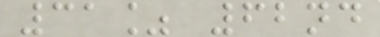31% 62nd
